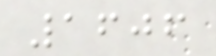1606
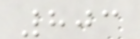803
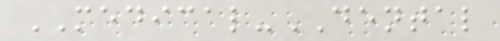MEDICAL-DENTAL
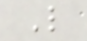L
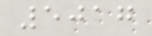5017
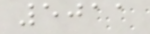5011
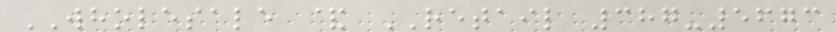WHOLESALE & RETAIL 387-5673
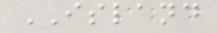ISLAND
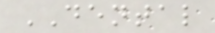DENTAL
